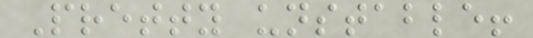Pretty unstable!
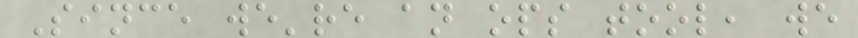Since we're an ops tool, we
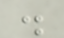.
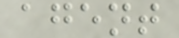agent
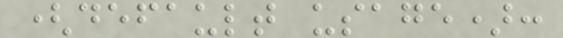(default usage):
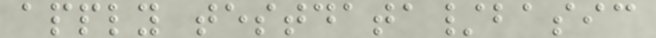apply testdata/basic
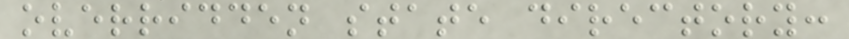overridden state directory:
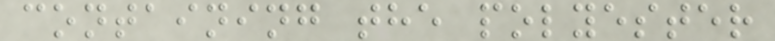containing the polyester
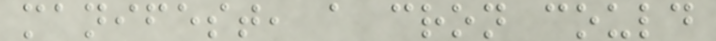manifest, a cron could
